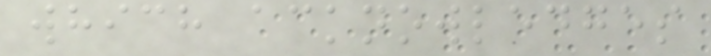which acknowledges
